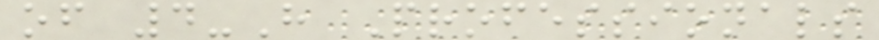of 4-H Professionals
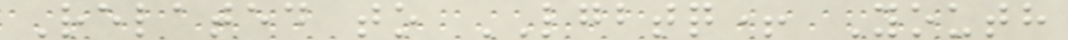Related to LGBTQ+ Youth
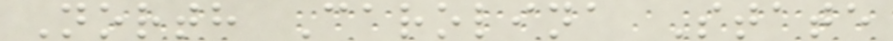North Carolina State
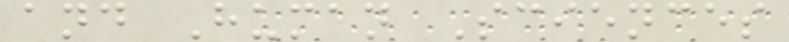and Human Sciences
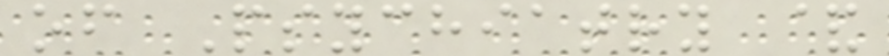of Psychiatry &
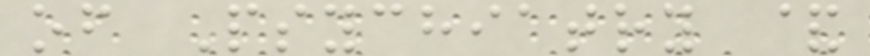of Psychiatry &
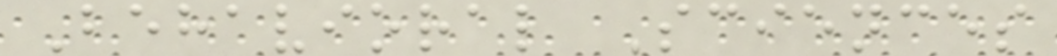Behavioral Sciences
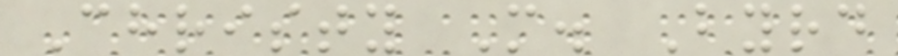Christy M. Byrd
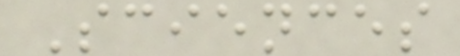Sciences
